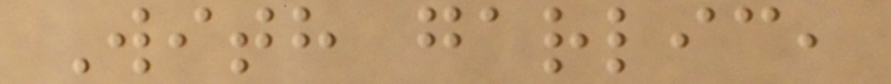With garlic,
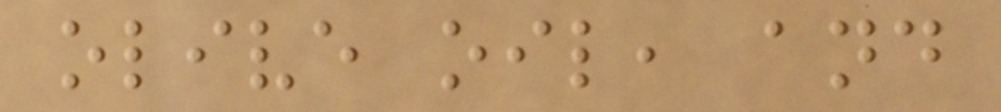olive oil, and
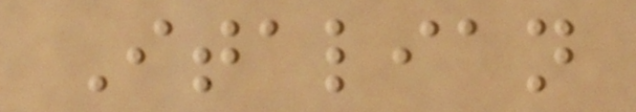Italian
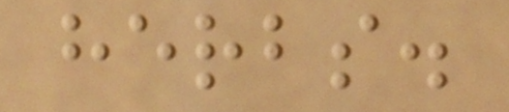herbs.
